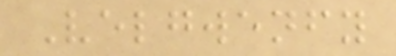Velgwenfy
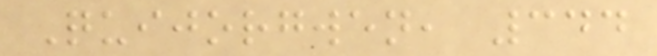Quijorgwen, 344
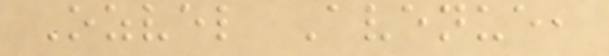Ozvel Avenue,
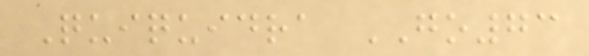Quiquidra GO73
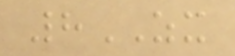8ZX
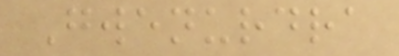Gwenurdra
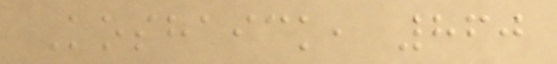Koshaick, 860
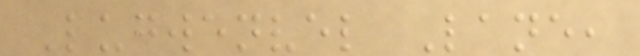Lugwenvel Lane,
